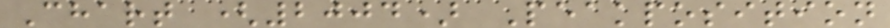Chart (2004) Peakposition
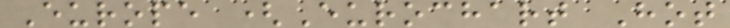Europe (Eurochart Hot
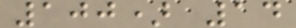100) 14
